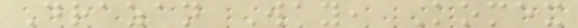Drazan Way, Komex
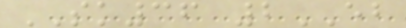SK36 2EB
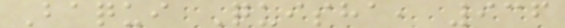Baqui Quisha, 936
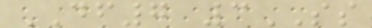DF7 3SS
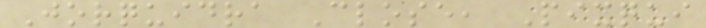Jorquidra Close, Pixqui
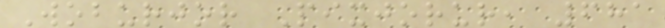Woburjor Pixjorur, 681
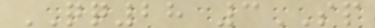QQ28 3SP
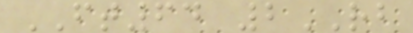FT64 2RB
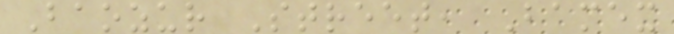Baozur Street, Bamex
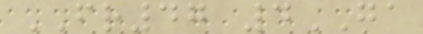FR47 4GA
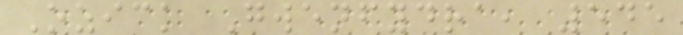Ozick Gwenfydra, 545
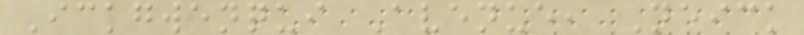Ickgwenqui Avenue, Neick
